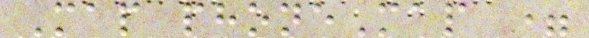Map phoneMap =
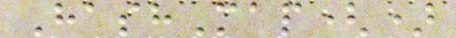HashMap()
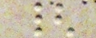{
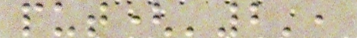put('2',
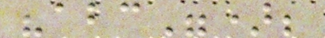"abc");
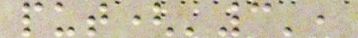put('3',
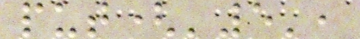put('5',
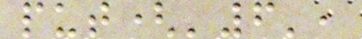put('6',
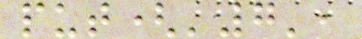put('7',
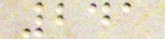241
